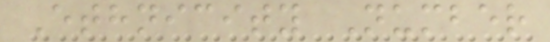Ethnicity Number
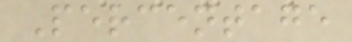Percentage
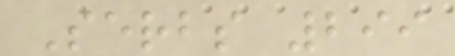Serbs 299
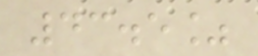43.5%
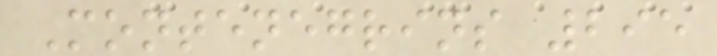Montenegrins 295
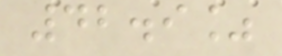42.9%
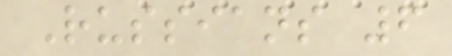Russians 6
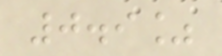0.9%
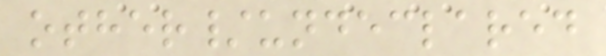other/undeclared
